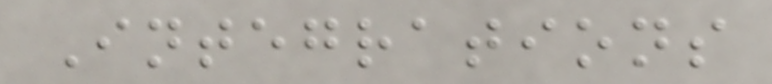Integrations
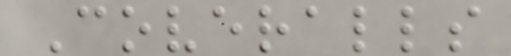Coveralls
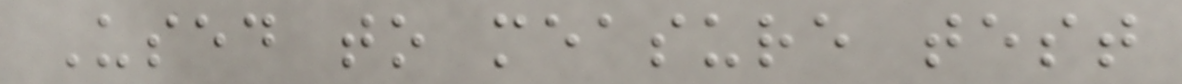Used to measure test
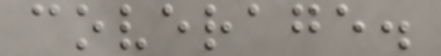coverage.
